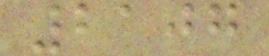2107
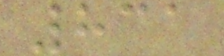831
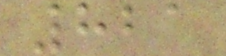821
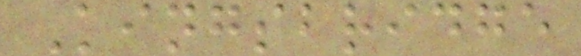Kingsbridge
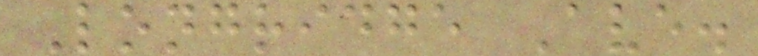Longridge Ave.
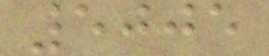5005
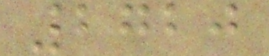2720
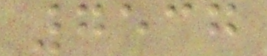7537
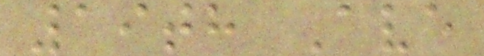19th Ave
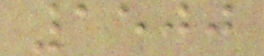1500
